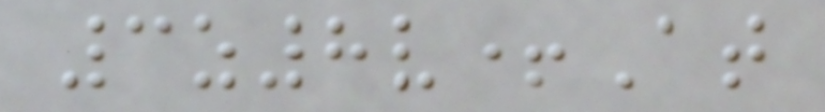3z8v+At
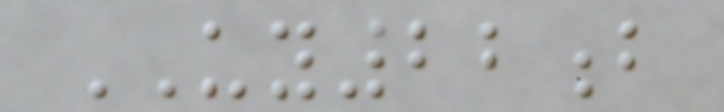UY22b
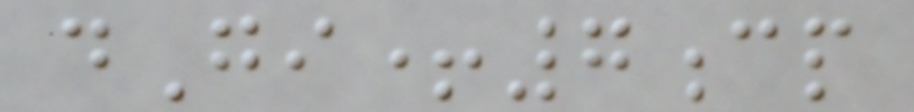dGi+7cp
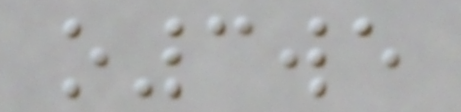o3we
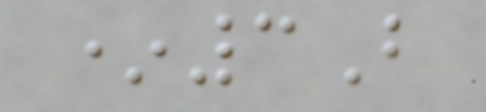*3B
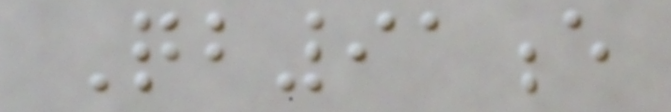Qb91e
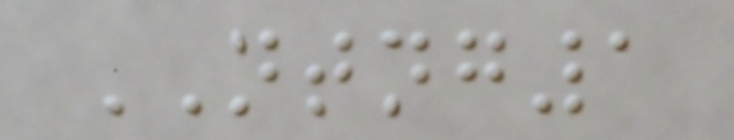NTNG1
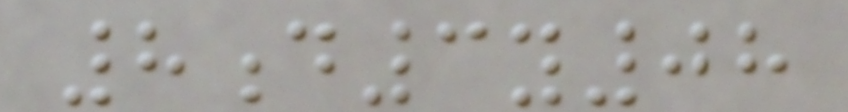8d3y08
